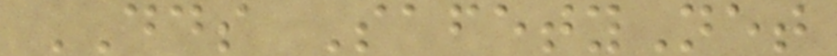DDS SafetyNet
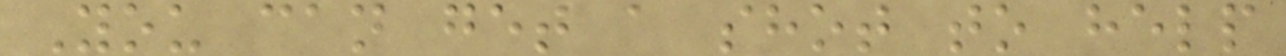You can get a shot to help
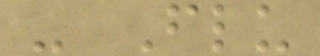- Flu
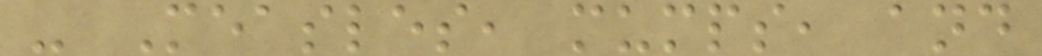- Measles, mumps, and
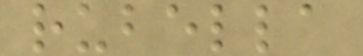rubella
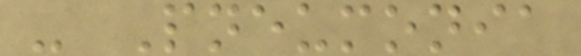- Pneumonia
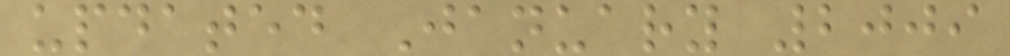updated January 2009
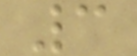3
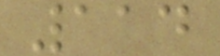114
